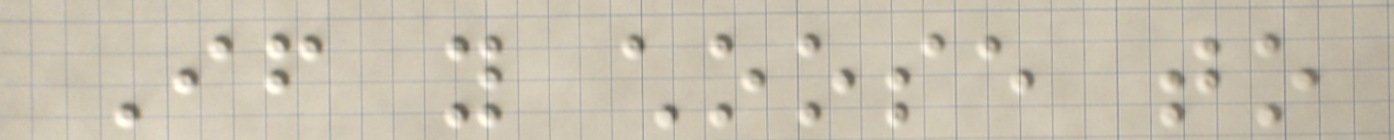If you choose to
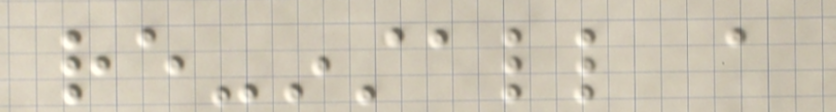re-install a
